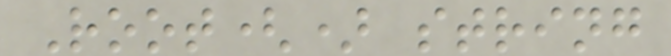Root() string
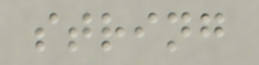string
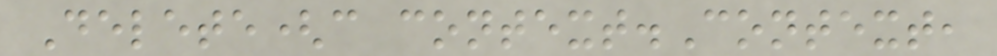Delete(c context.Context,
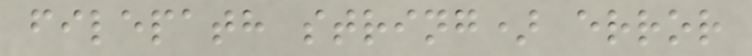filepath string) error
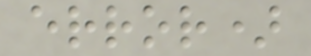error)
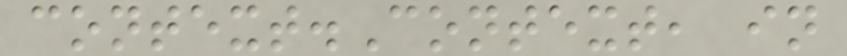context.Context, in
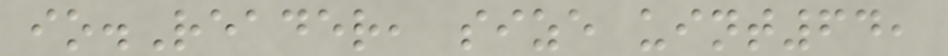io.Reader, size uint64,
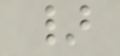}
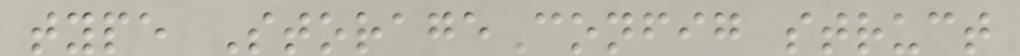type StorageConfig struct
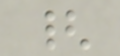{
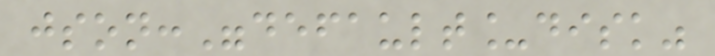json:"default_disk"
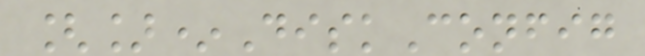[]*DiskConfig
